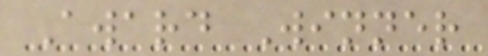Award Winner
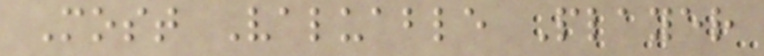Most Valuable Player
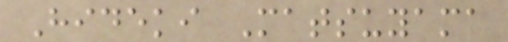Hideki Matsuyama
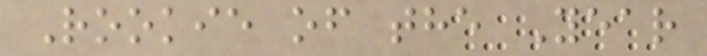Rookie of the Year
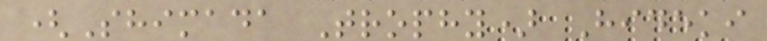(Shimada Trophy) Hideki
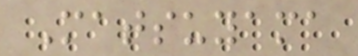Matsuyama
